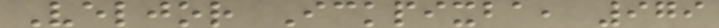Veljor Ickpixba, 979
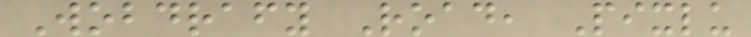Wobdrafy Road, Pixlu
